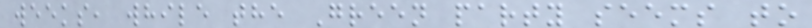weeks, while the Green party seems to
